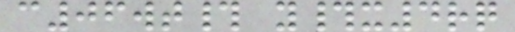c06wt# y#x4rq
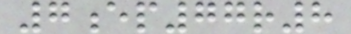7ep77r8
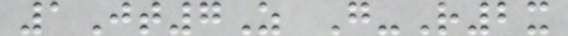1Jt7Z G-R2x
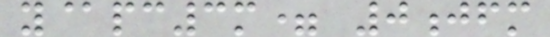y@pc3m= 0jfm
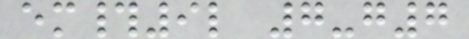em#9l 7-g7
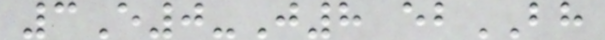3E0-J8 ebBH
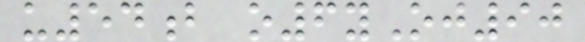u54b o6yOj90
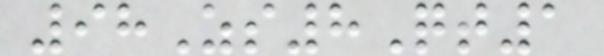98Zs8Qt1
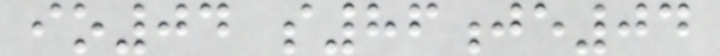io04 s86je04
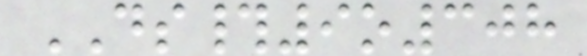DS#9o308
